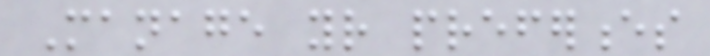Manage your preferences
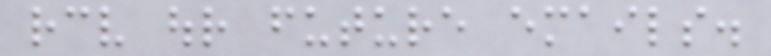receive our future emails.
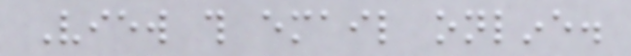View this email online.
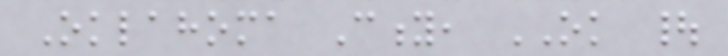Oklahoma City, OK |
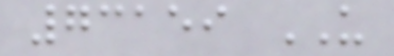73159 US
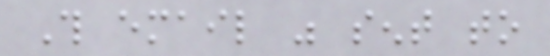This email was sent to
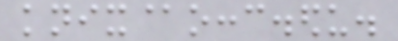knix@occc.edu.
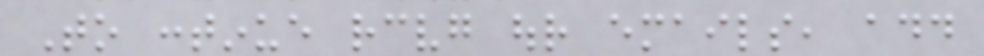To continue receiving our emails, add
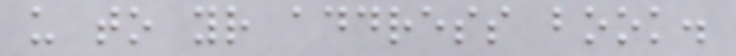us to your address book.
